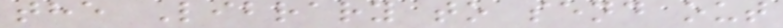the Library to send out
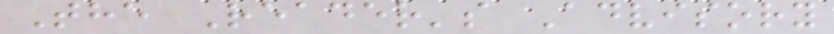The Reader's Advisory
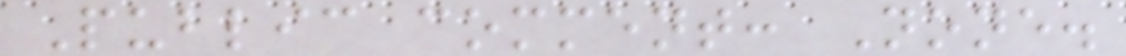Public comment: None.
